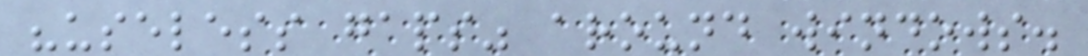"useless gaps" around windows.
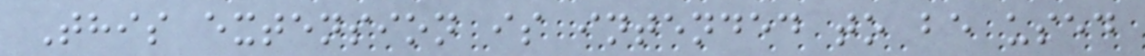This extension is intended to be used
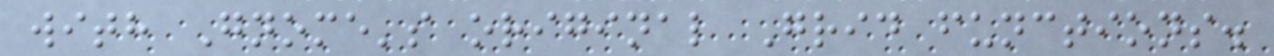with Gnome's original Grid functions.
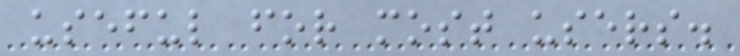useful for most users.
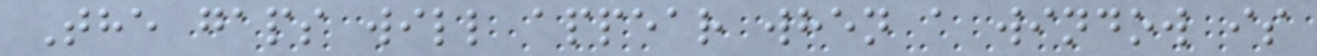The gaps will appear when a window is
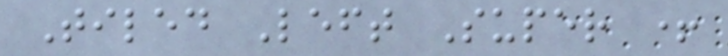Tiled Left Super +
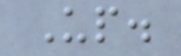Up.
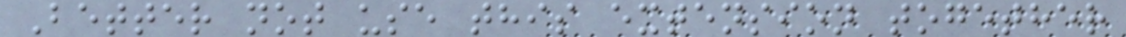Better not use this extension together
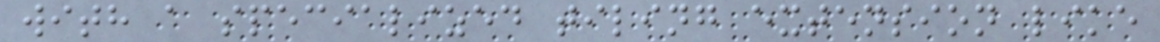with a specialized tiling extension like
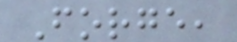Forge,
